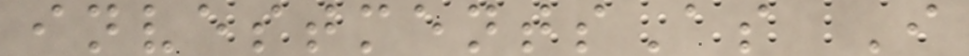investmentsAs I
